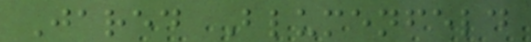Jared Blumenfeld
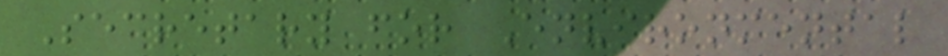Secretary for Environmental
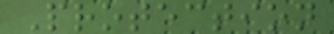Protection
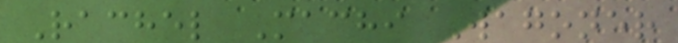Rachel Machi Wagoner
